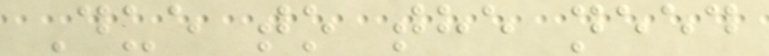Due to the need
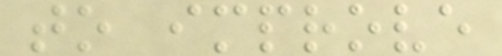to improve
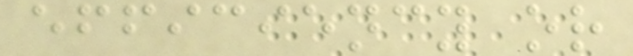efficiency or
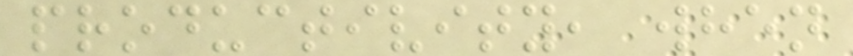productivity, when
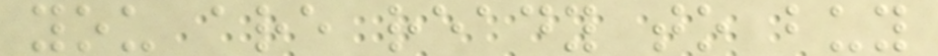you are ready to buy
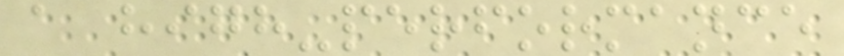a high-performance
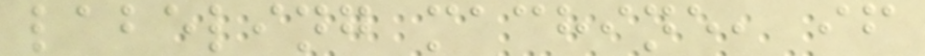labeling machine, if
